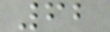62
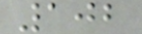102
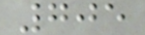705
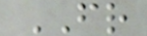FR
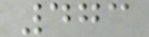473
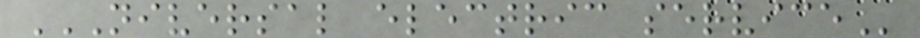NIVERSAL ELECTRIC SERVICE
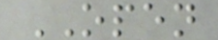OPEN
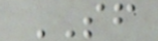SF
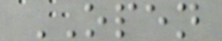OPEN
